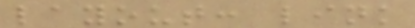layout: link
